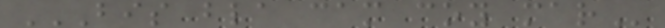BIS BLA CAM COY MAR
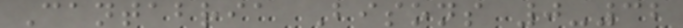Cantabria Bisons 0-32
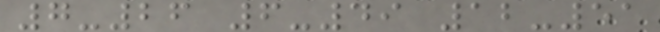7-26 6-49 12-51
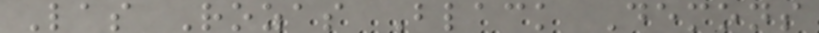Las Rozas Black Demons
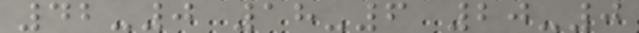42-0 18-6 20-0
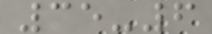35-6
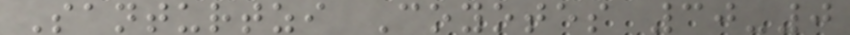Santurtzi Coyotes 30-0
